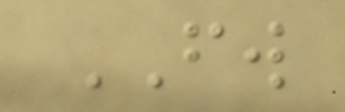FW
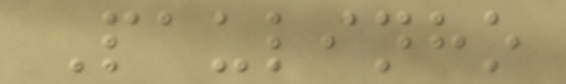Paulinho
